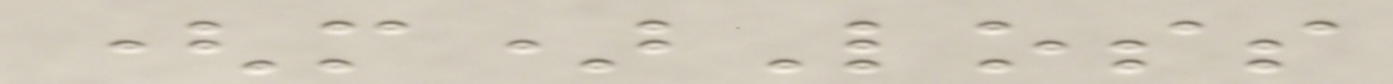(m)Loss
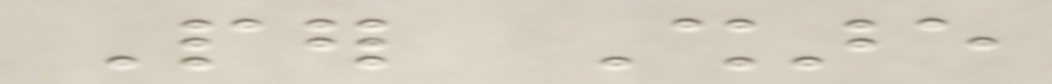Per Share
